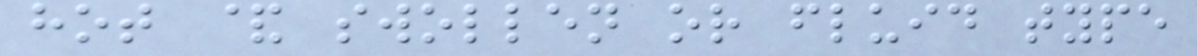hot & swollen or fluid type
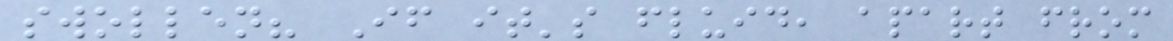swollen? If it's fluid, apart from
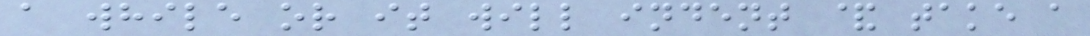a while or it will indent & take a
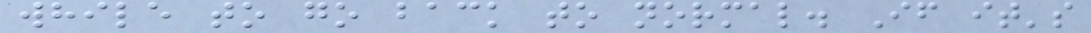while to go back to normal. If it's
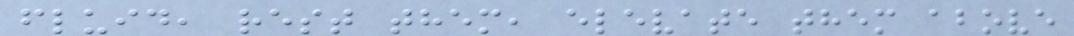fluid, rest them, elevate them above
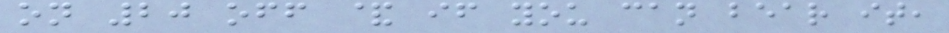on 20 off & if you can bear it,
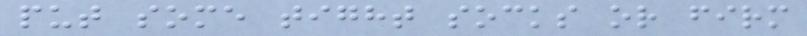put some tight socks or firm
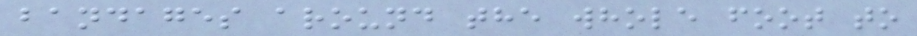bandages around the whole foot to
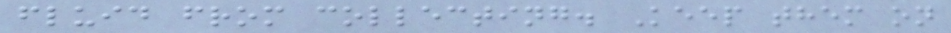fluid from collecting. Keep them on
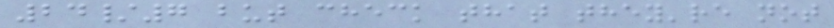24/7 but check that they're not
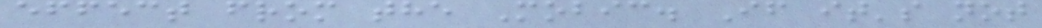effect from the Mobic. If it's not
